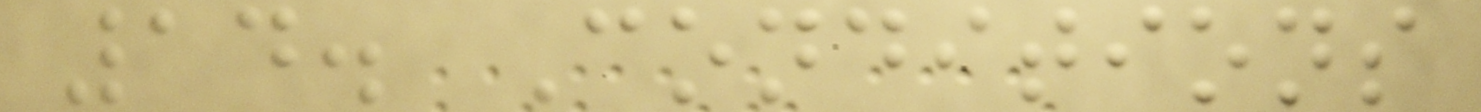14. Conditions
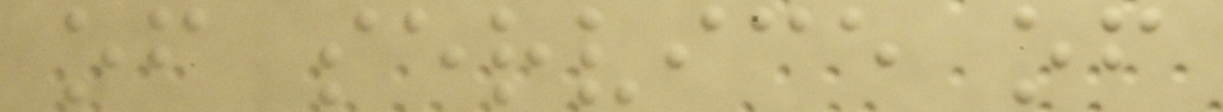of service of
